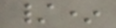/*
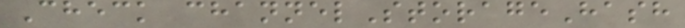Check channelStorageHash
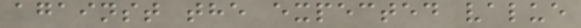against the expected value
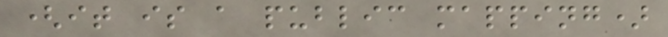(it is a public mapping)
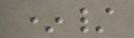*/
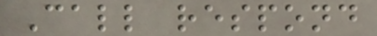Call respond
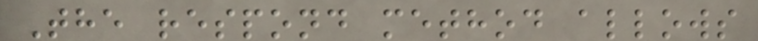The respond method allows
